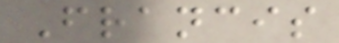Francis
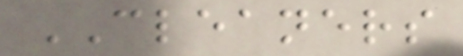CLEANERS
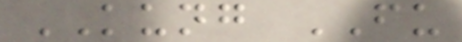KUNG FU
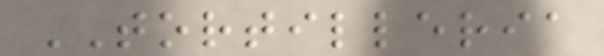TORTILLERIA
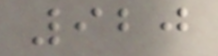920
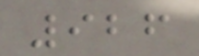926
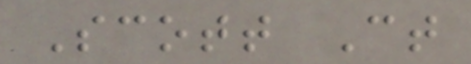Scott Ct
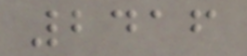2416
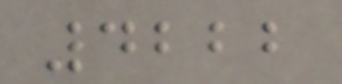4222
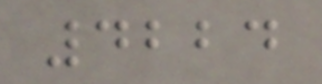4224
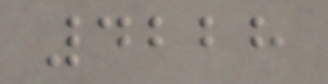4228
